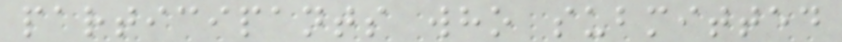participants who submitted
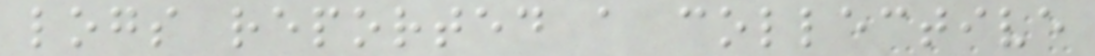logs reported a collective
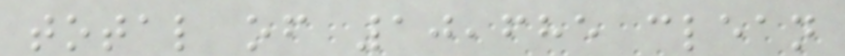total of 10,685 clean
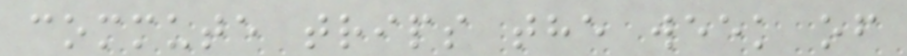commute trips the week of
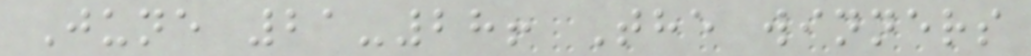June 21-28! The winners
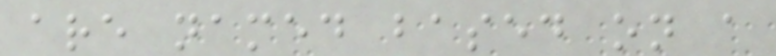are named based on a
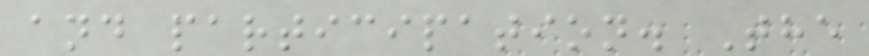and participation. The
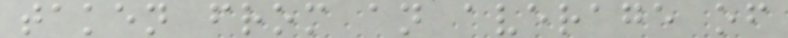taken from an average of
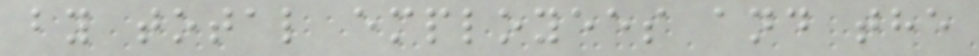by total employees and the
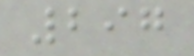297
